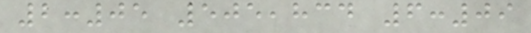2:05 505,834 6:09
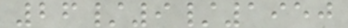26/9/1950
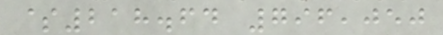$218.64 796,050
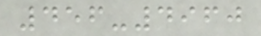456-4960
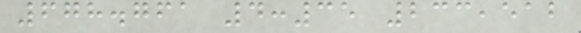678.761 4:35 233,512
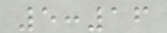5:16
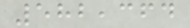582,364
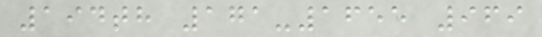194th 171-1655 969
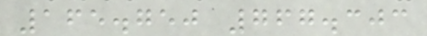165.750 767.303
